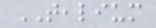TEALIUM
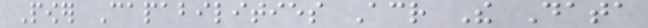Power Capabilities Across The Data
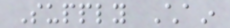Supply Chain
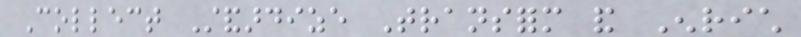Collect Standardize Transform and Enrich
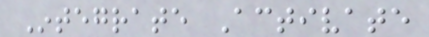Integrate Activate
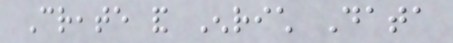Create and Enrich Data
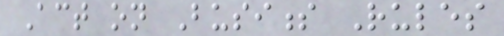Act on Business Rules
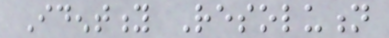Identity Resolution
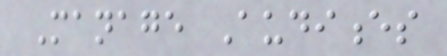Manage Audiences
